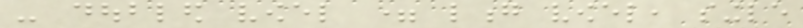- doubled vowel = long vowel, single
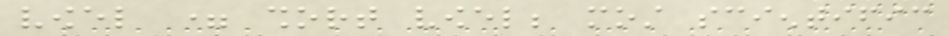vowel = short vowel; most scientific
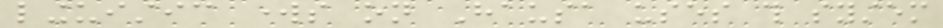linguistic works on Hausa uses this system
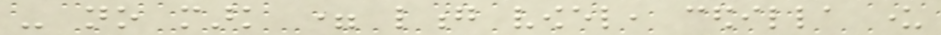- no mark = long vowel, cedilla under
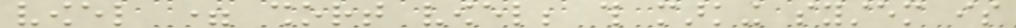vowel = short vowel; this marking system is
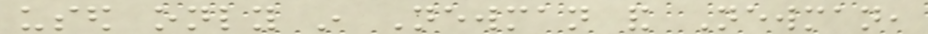used only in Newman and Newman,
